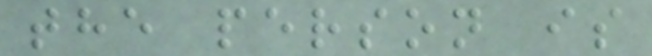the person is
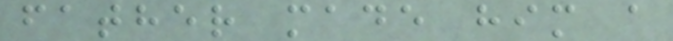father made him a
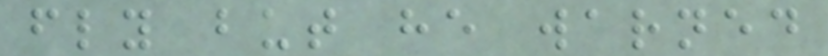fly but he warned
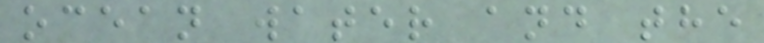ocean water and the
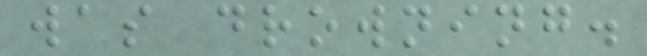was drowning.
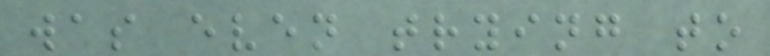was even trying to
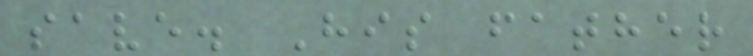save. His father
